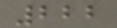222
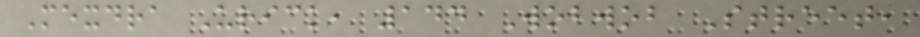Mexdra Urick, 144 Wobwob Street,
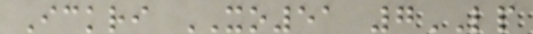Ickri XO51 7LP
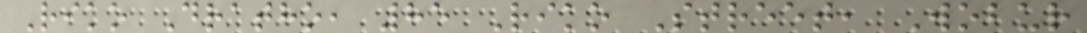Riko Dratho, 85 Riko Street, Wobur
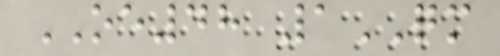OE48 1QM
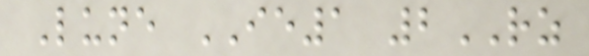Lune IE1 2RZ
